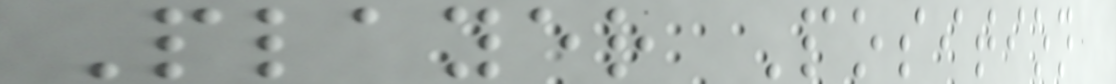Player Position
